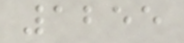1255
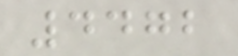4472
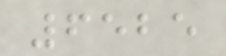6525
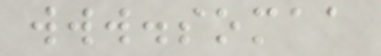www.somaa
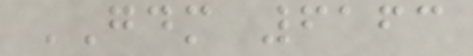GDM 6163
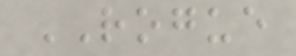ROGUE
